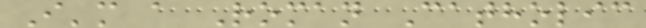I'm a Roman Catholic
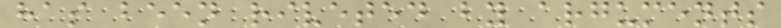has been riveted by arguments
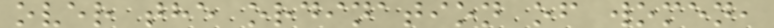over the ordination of women,
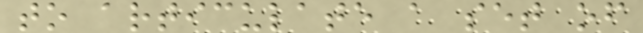to articulate a set of
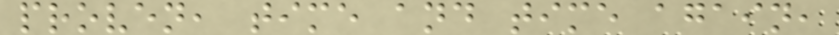proven, time and time again,
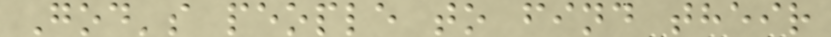God's people to find their
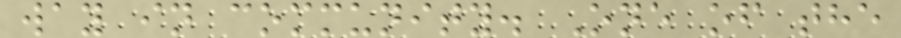way in community. One of the
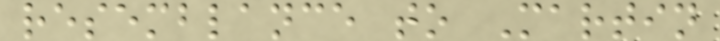resemblance to Martin
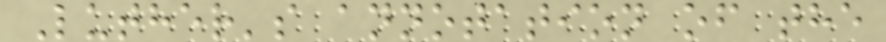Luther's annotation of the
